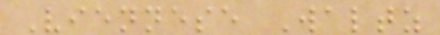Viennese Waltz
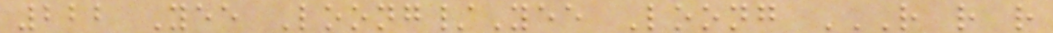222 Yee Loong/Yee Loong R R R
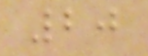20
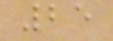25
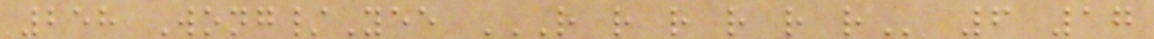258 Wong/Yee R R R R R R 6 17
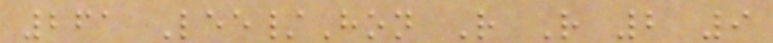261 Lee/Hon R R 2 9
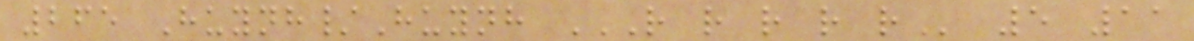265 Huynh/Huynh R R R R R 5 11
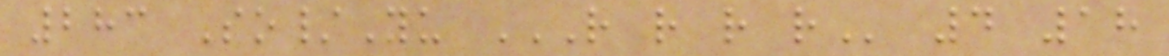283 So/Yu R R R R 4 18
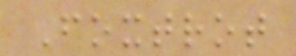Foxtrot
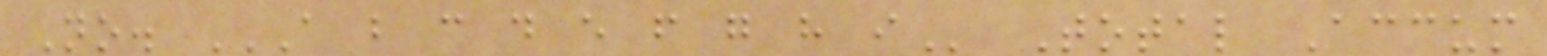No. A B C D E F G H I Total Accum
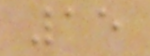15
